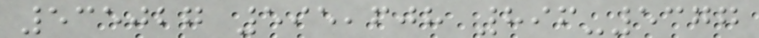535027 595,608 896-5377
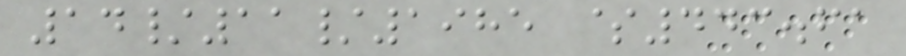14/11/1985 $443.61
